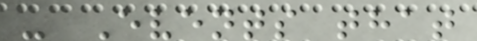- Events that
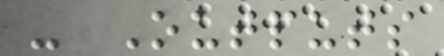- Outputs
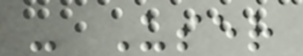- User
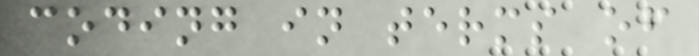coding in terms of
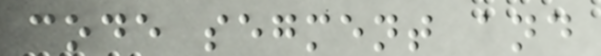code segment and
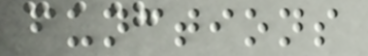functions
